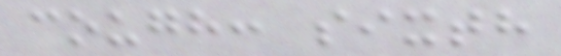cough: sixth
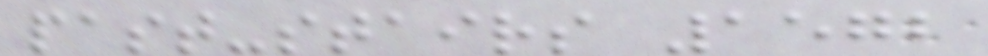past-stairs 1572
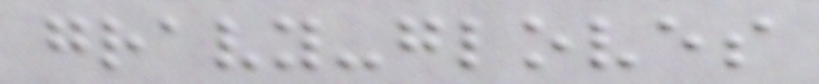gravy-gloves
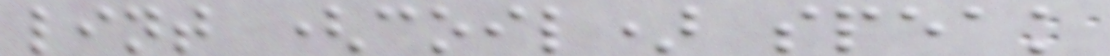lint (coil) speak
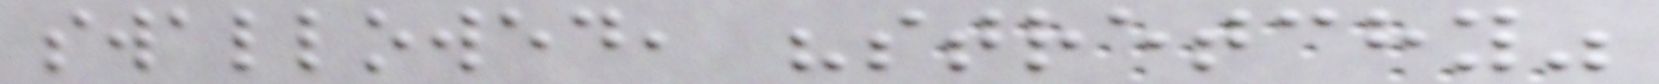swallowed, "stretchy"
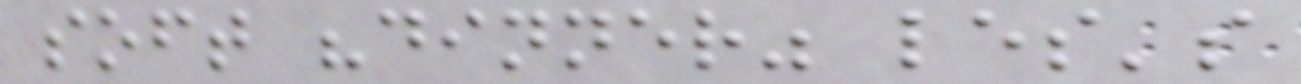soft "dinner" les's
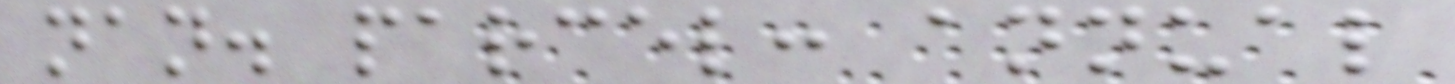nan. parcel: annual
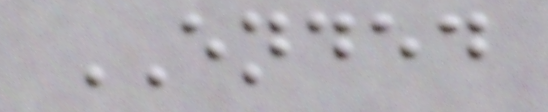ENDED
